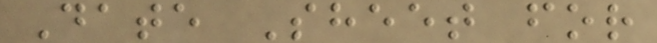Date Sheet for
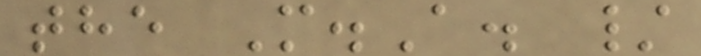the M.A. /
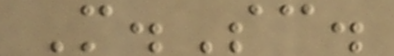M.Sc.
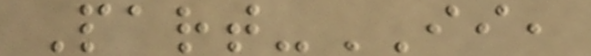Part-II,
